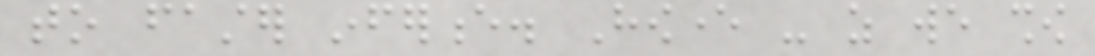to faster inference. However - as we show
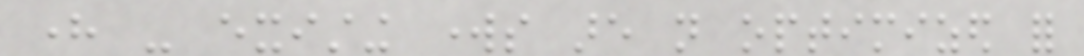here - existing works are not optimized for
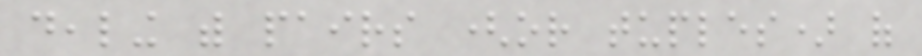dealing with pairs (or tuples) of
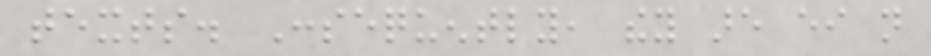texts. Consequently, they are either not
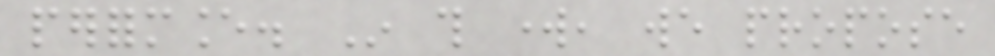performance. In this work, we propose
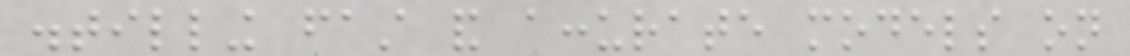distilling fast and accurate models on
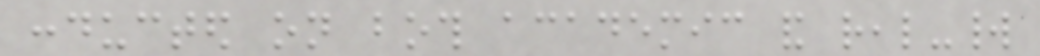conducted on both academic and real-world
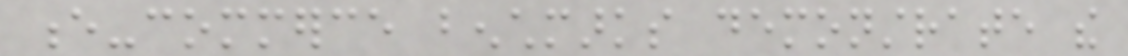e-commerce benchmarks demonstrate the
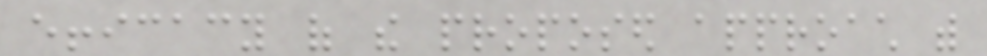efficacy of the proposed approach with
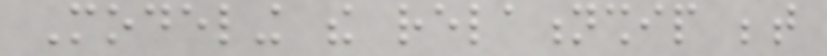Modeling the relationship between
